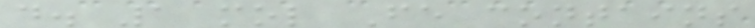d. 1 mol Fe contains
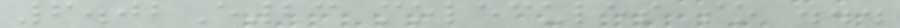6.02E23 molecules so ...
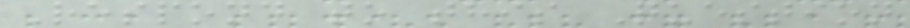Respond to this Question
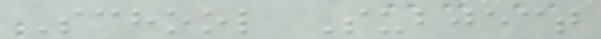School Subject
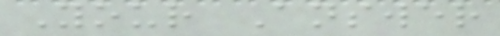Your Answer
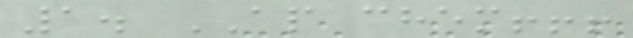1. AP chem!!!
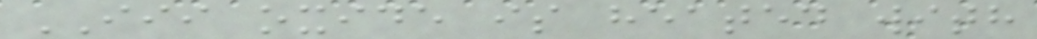III oxide is heated with
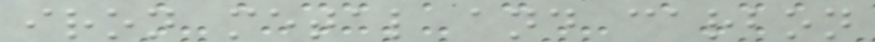iron metal and carbon
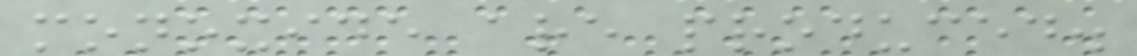monoxide are produced.
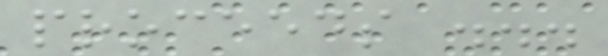proceeds ...
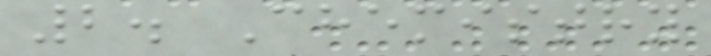2. Chemistry
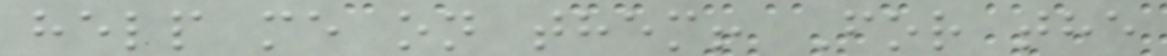help me on them! For the
